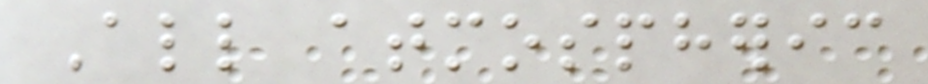All atmospheric
